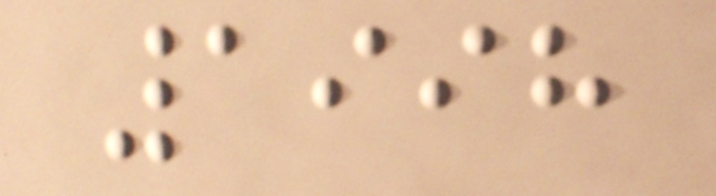1998
